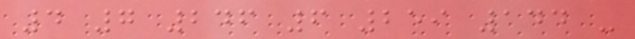4 7 246 6 259 144 -
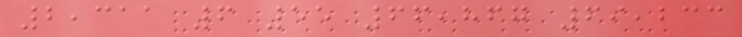2,311 6 55 66,867 69,233
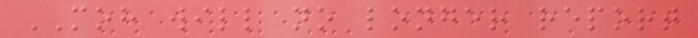MOH will no longer report
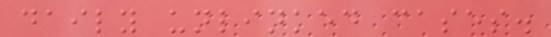daily unlinked cases.
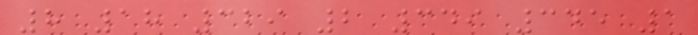8 18 329 2 349 345 1
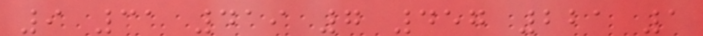9 31 419 7 457 221 1
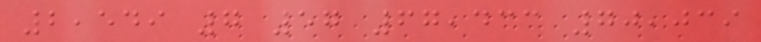2,549 7 57 67,433 70,039
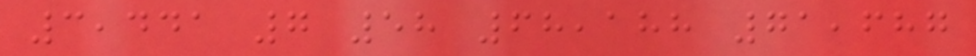3,441 7 58 68,188 71,687
